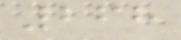268
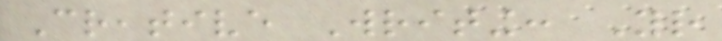Creative Writing: Your
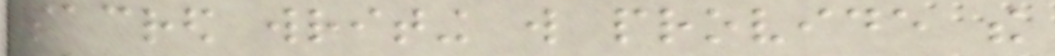sacred writing will provide the
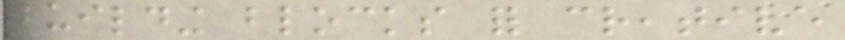building blocks for creative
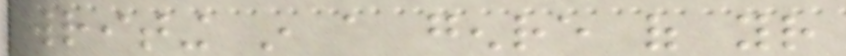writing in a genre of your
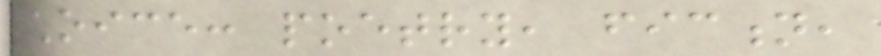choice: poetry, fiction,
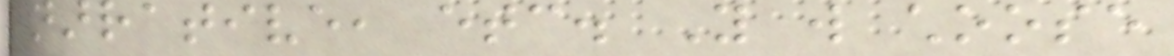narrative, etc. You will choose
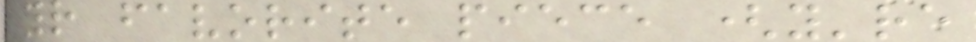your favorite piece (you're
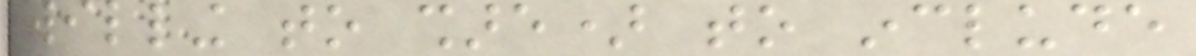willing to share) to include
